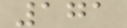171
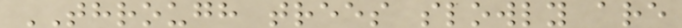THROUGH trees slowly are
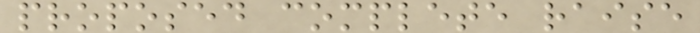proposed complete raise
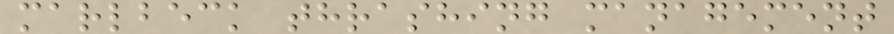marlbeck thrashing management
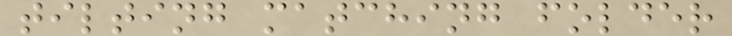tilting matching folder
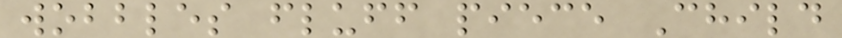wobbles fluff piece Child
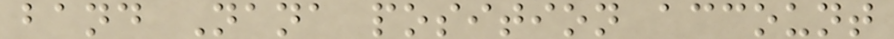band Nana position account
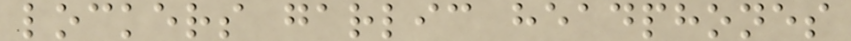lockers garlic headphones
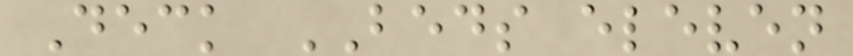Deck BEDS eleven
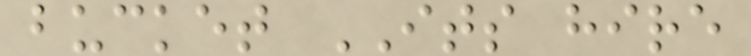bucket ITS hire
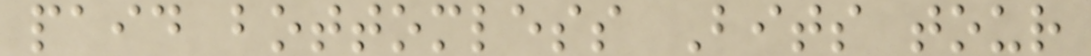paid bottomless Bits tour
